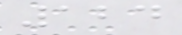124
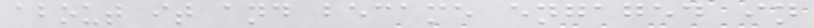about it and became engaged in
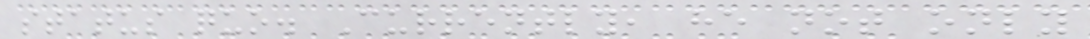status quo. Currently, he not only
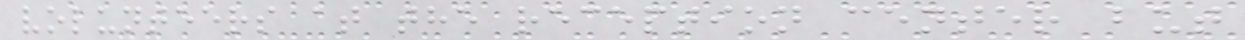volunteers at the reception center but
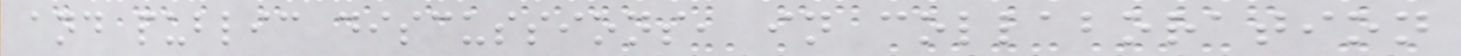and public discussions, in collaboration
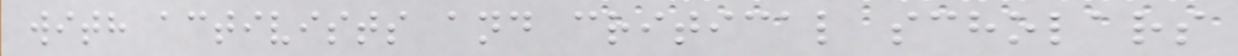with activists and critical scholars
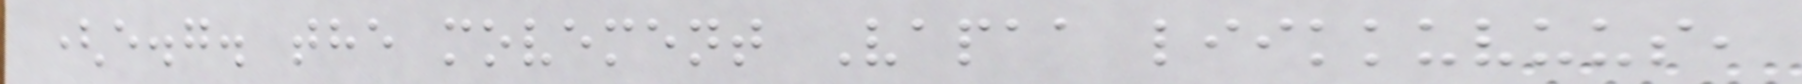(e.g. the movement Vapaa liikkuvuus,
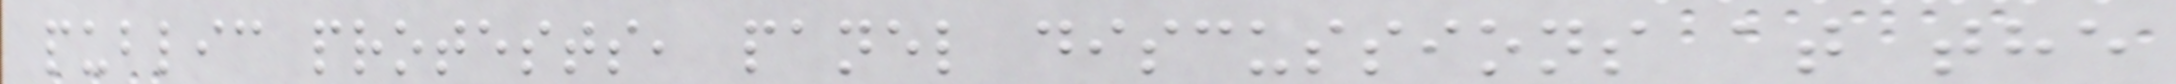public protests, panel discussions at the
